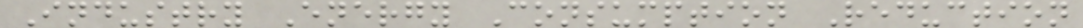Industry Energy Consumption Reduction
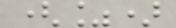(%)
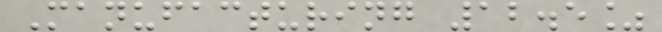Manufacturing 12.5%
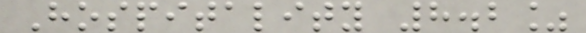Hospitality 8.2%
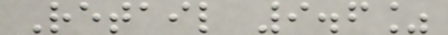Retail 9.6%
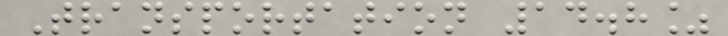Transportation 14.8%
